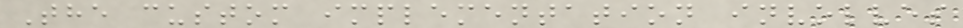The custom implementation involves
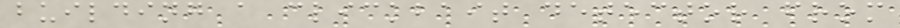building a clickbait detector from
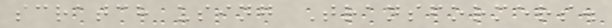scratch using Transformers.
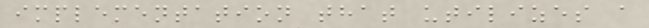implementation that utilizes a
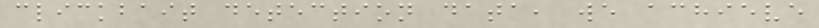clickbait detection data, we achieve
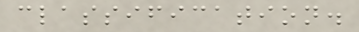classification.
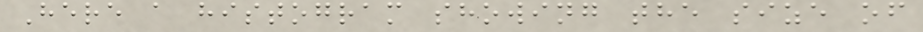Here a histogram showing the size of
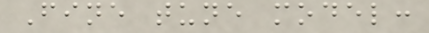Fine tune model:
